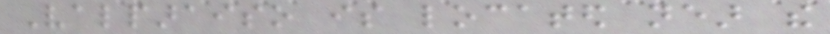Valparaiso is located near the
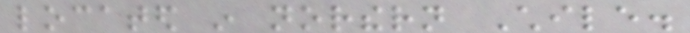located in northern Chile.
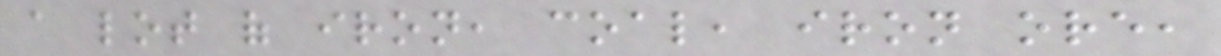a lot of iron, coal, iron ore,
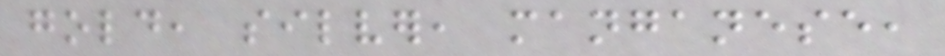gold, silver, manganese,
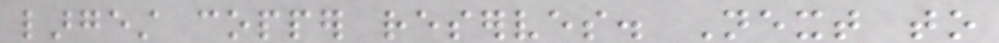largest copper reserves. Next to
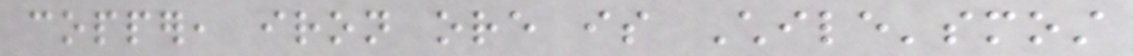copper, iron ore is Chile'smost
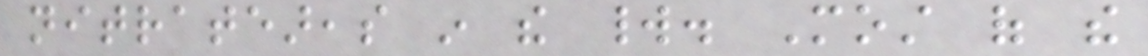nitrateareas in the world. Most of the
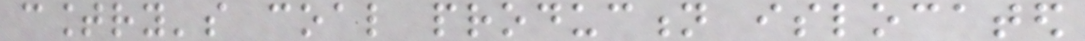country's coal production islocated
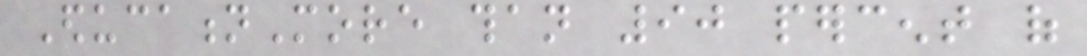EducationMore than 90 percent of
